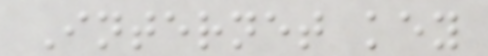Internet key
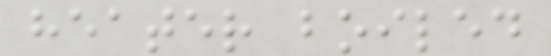heater boiled
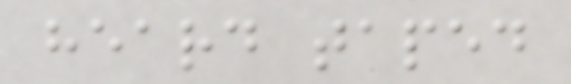heard taped
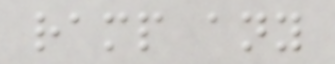ramp any
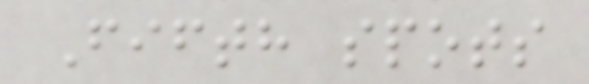Fifth spots
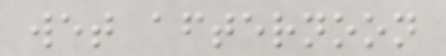wet afternoon
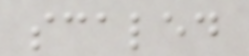scaled
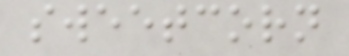sweetcorn
